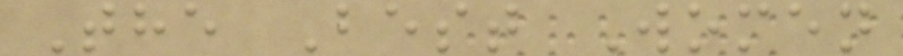The Best Women
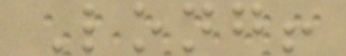Long!
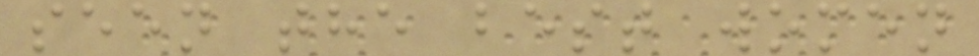seen the best women
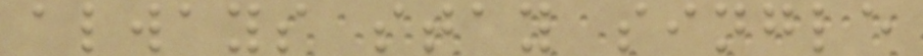always stay single
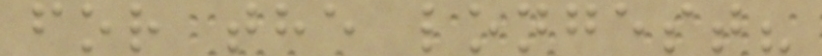for the longest?
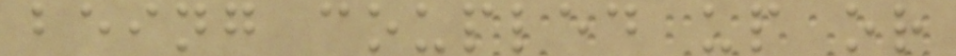being coupled up or
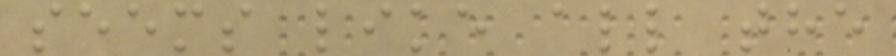seems like all the
